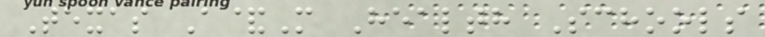Texas A&M Health Schools
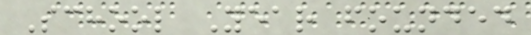School Year founded
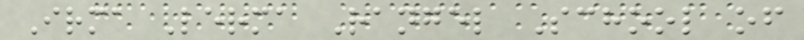Irma Lerma Rangel School of
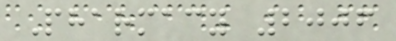Pharmacy 2006
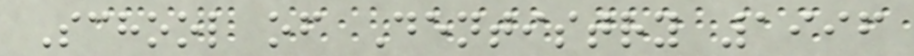School of Dentistry 1996
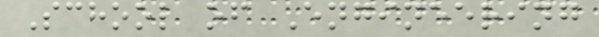School of Engineering
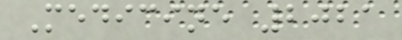Medicine 2021
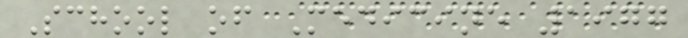School of Medicine 1977
